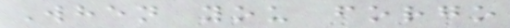When you forgo
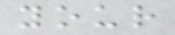your
